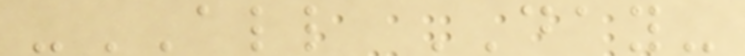-ALL DAY-
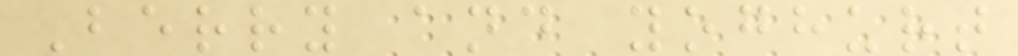Berry and yoghurt
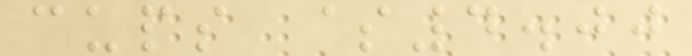cups $4.00
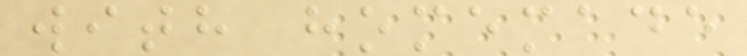with homemade
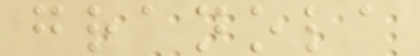granola
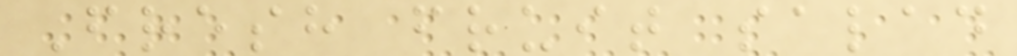Fresh fruit salad
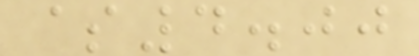$4.00
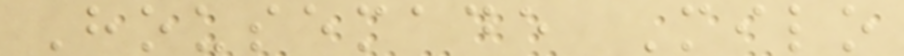Housemade Milo
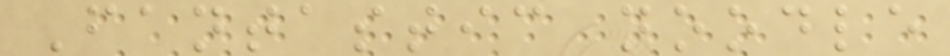Fantastic noodle
